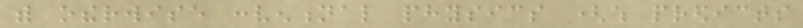with otherwise conventional physics (which predicts
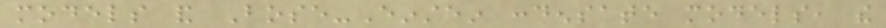models and Bose-Einstein condensate models, the
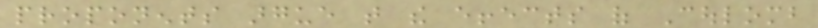proponents argue that the effects of Coulomb
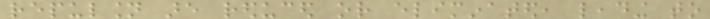repulsion are reduced or eliminated, leading to
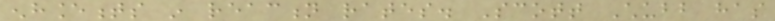enhancements in reaction rates. Scott Chubb has
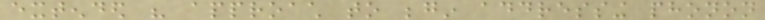extended his approach to begin addressing phonon
